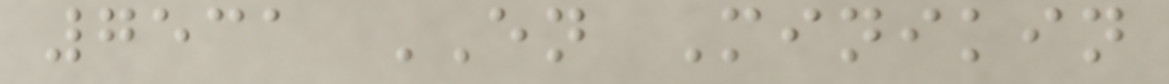7531 EN Minikin
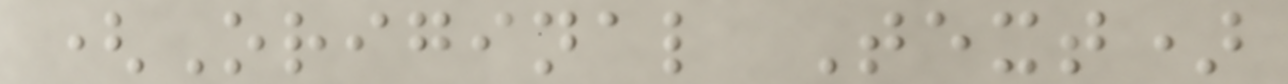(Original Text)
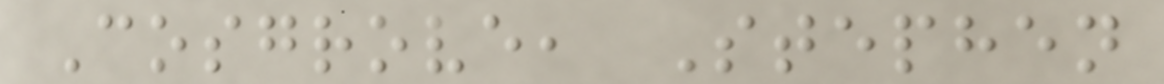Cosgrove, Stephen
